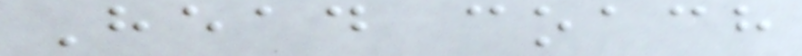Head coach
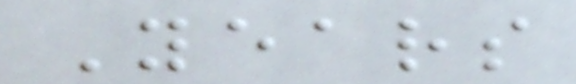Years
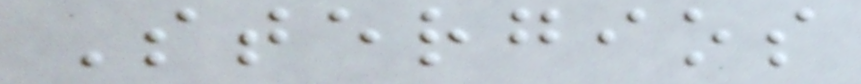Stergios
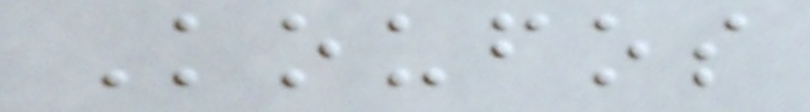Koufos
